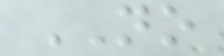NO
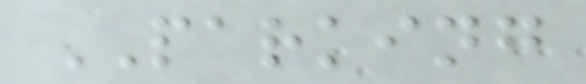PARKING
